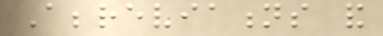Abbreviations and
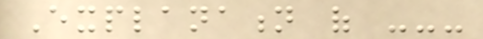Explanation of ---
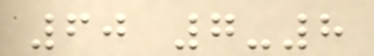60 7-8
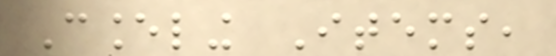Canceling Items,
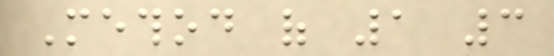Method of 1 3
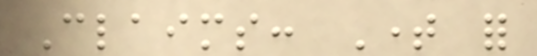Claims: Time for
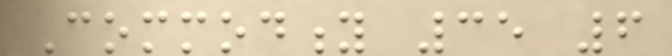Commodity 35 6
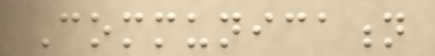Communication
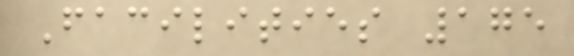Facilities 175
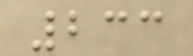233
